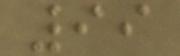99
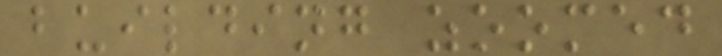building zoomed
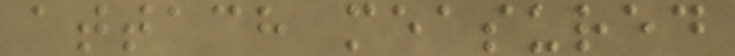attach measured
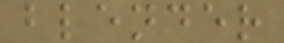blender
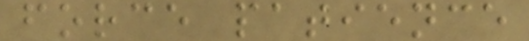force patience
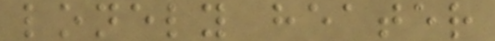lonely heater
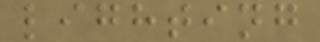lighting
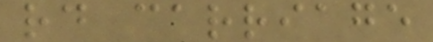rd carriage
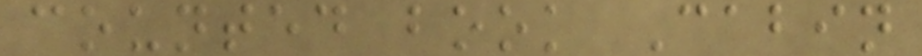counted book Cabin
